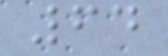64
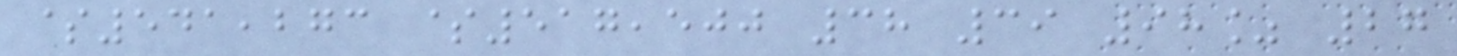$541,273 $517,500 38 39 98% 27
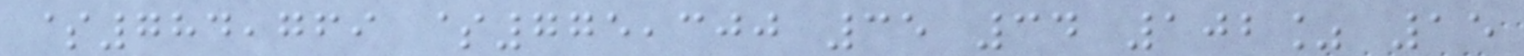$784,769 $775,300 35 34 102% 15
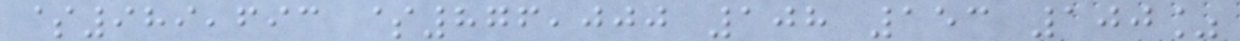$989,693 $876,000 108 153 100%
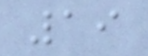19
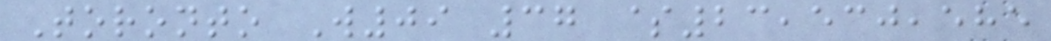Toronto W09 37 $23,530,585
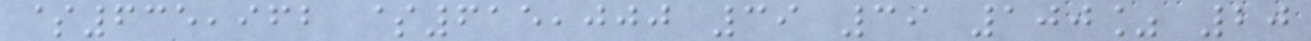$635,962 $615,000 39 39 100% 20
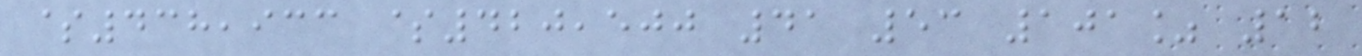$438,933 $420,500 41 53 101% 12
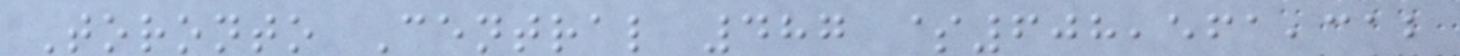Toronto Central 487 $608,561,312
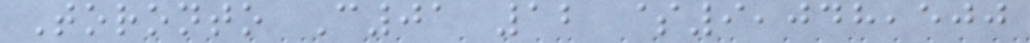Toronto C01 12 $9,048,500
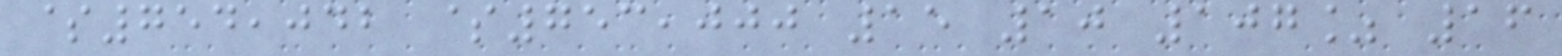$754,042 $753,000 15 10 107% 16
